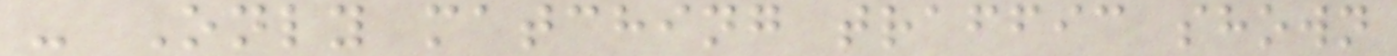- Only matching traffic shown
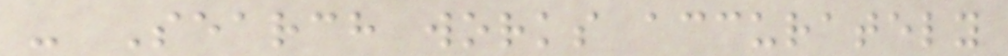- Search works accurately
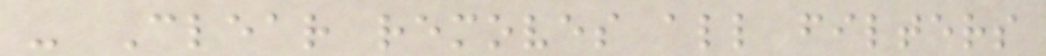- Clear removes all filters
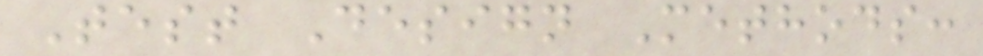Test Design Methods:
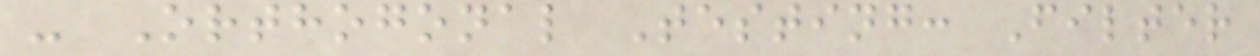- Orthogonal Testing: Filter
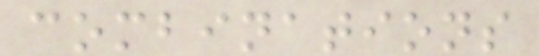combinations
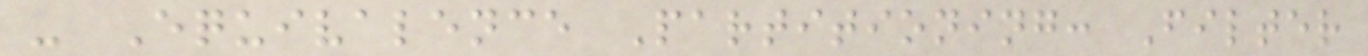- Equivalence Partitioning: Filter
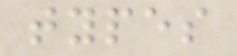types
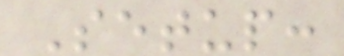Setup:
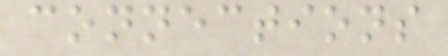connections
